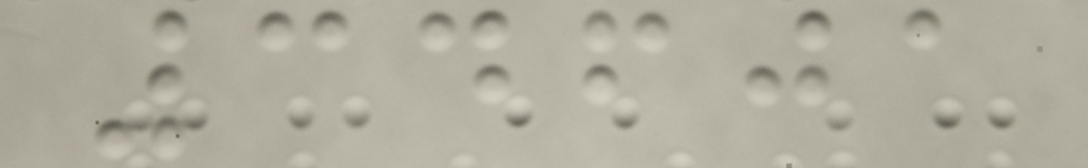34601
